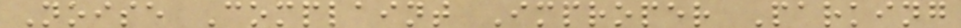Noise Complaint Improper Parking
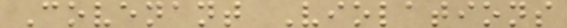Covenant Violations
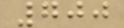700
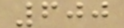600
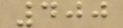400
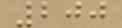200
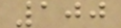100
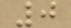0
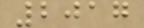2017
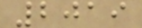2019
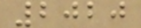2020
